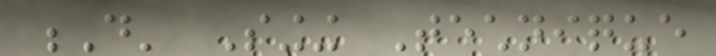D' Singing Technique
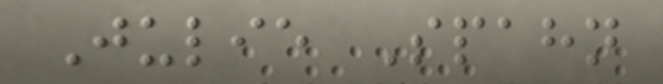Julie Spahn
